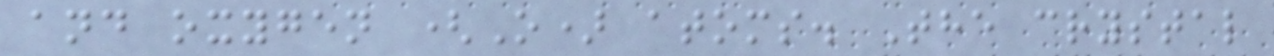and oxygen (O) atoms. The crystal
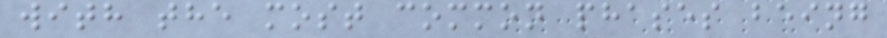with the most common phases being
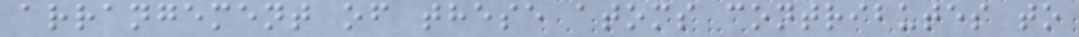arrangement of these atoms contributes to
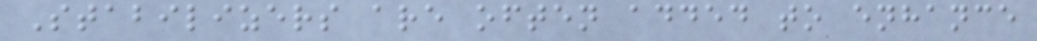Stabilizers are often added to enhance
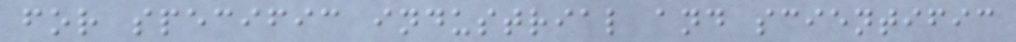for specific industrial and scientific
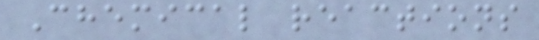Chemical reactions
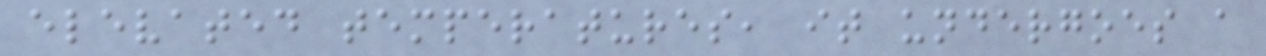elevated temperatures, it undergoes a
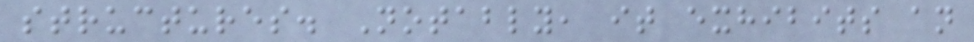structures. Notably, it exhibits an
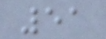51
